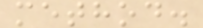method.
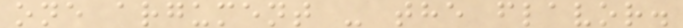one argument - the flavor.
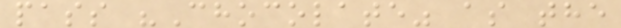pass "Chocolate" as the
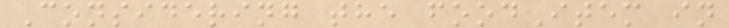Considering the foodItem in
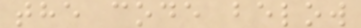the code below
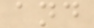and
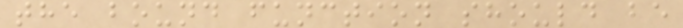the bound function should be
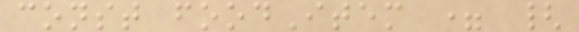const foodItem = {
